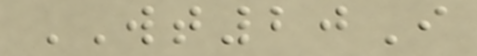WT20I
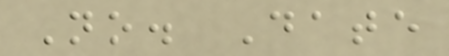No. Date
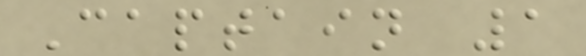Captain 1
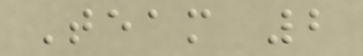Team 2
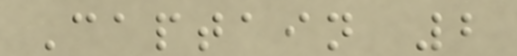Captain 2
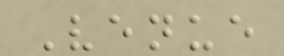Venue
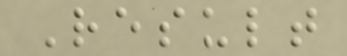Result
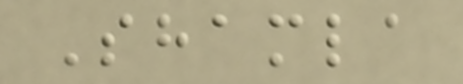Shamla
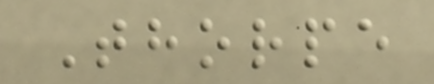Thorpe
